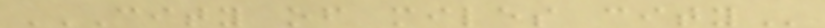CITY OF MILES CITY
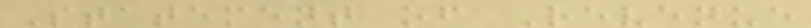Statement of Revenue
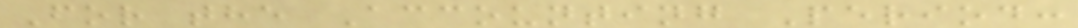For the Accounting Period:
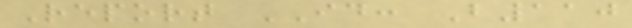Report ID: B110
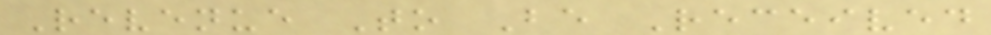Revenue To Be Received
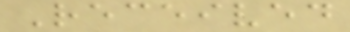Received
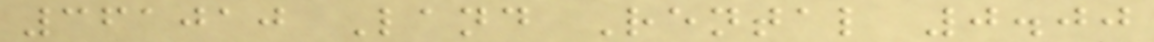361010 Land Rental 0.00
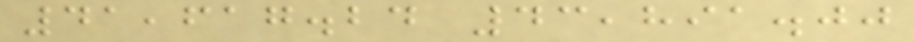41,617.24 43,891.00
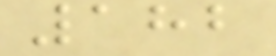182
